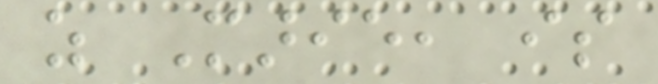as Marie, is
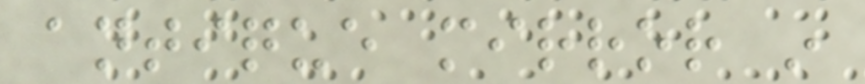antique mirror in
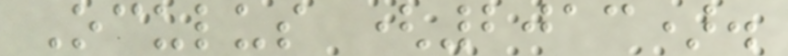Oculus (2013).
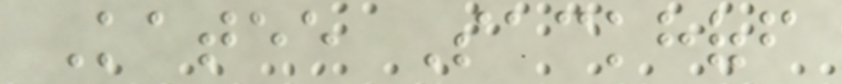Katee Sackhoff
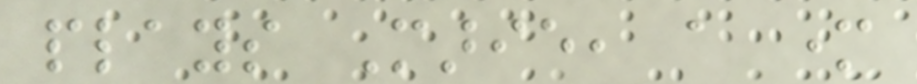plays Marie, a mother
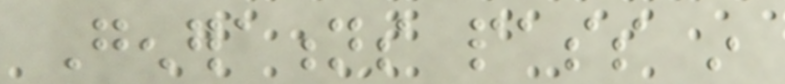Generations pass in
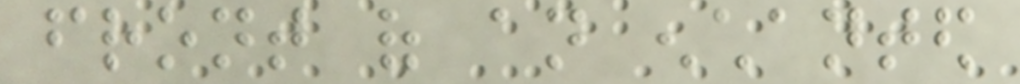front of an enchanted
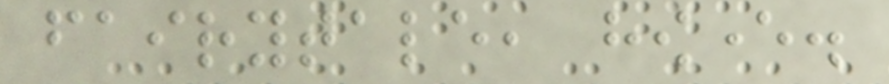fairytale, however.
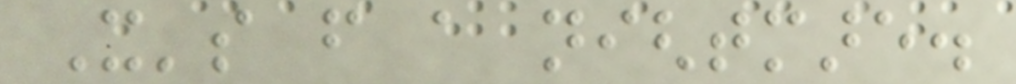It's from a nightmare.
